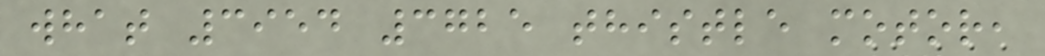what 3954 3725 thistle motor,
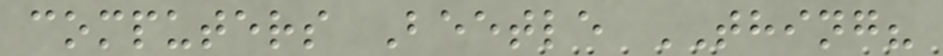computers Beetle THING?
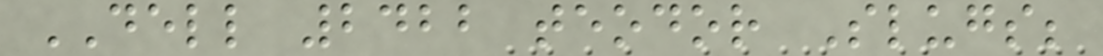DELL 2422 teodor Slugs;
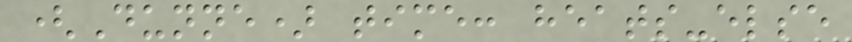(Dunne) time: heats-else
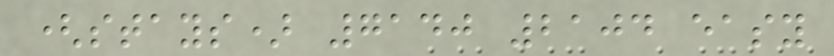(stays) 7140 2104 easy
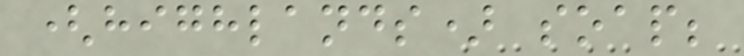(highlands) soap;
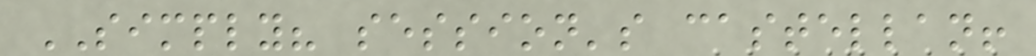SIMPLY? session's castellan!
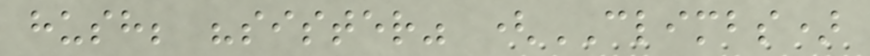hush; "sister" (CLIMBS)
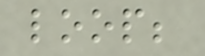loop;
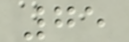75
